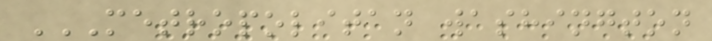METROPOLITAN WASHINGTON
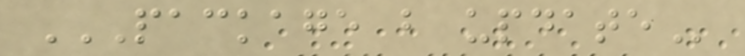PACKAGE B UPDATE
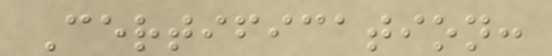Certification:
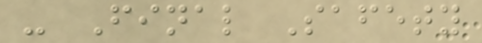- Final Safety
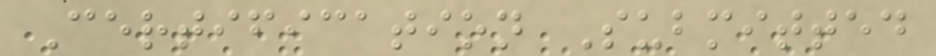Certification Submitted
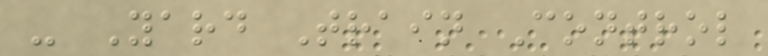- Yard Train Control
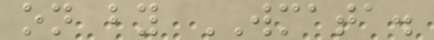on by WMATA.
